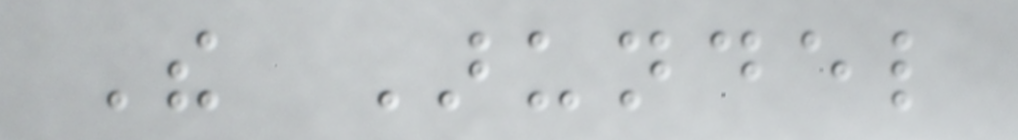The Arundel
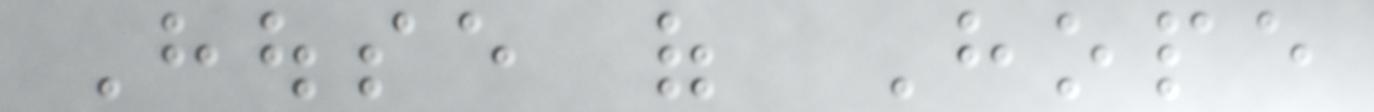House of Hope
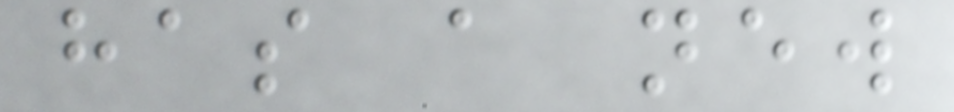has a new
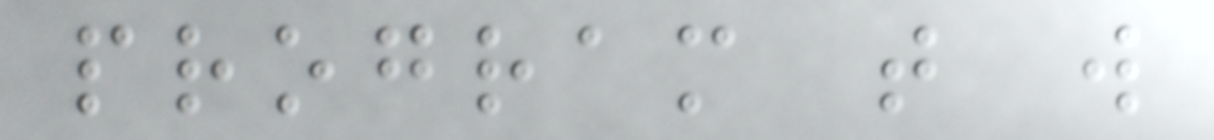program that will
